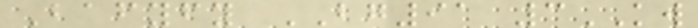Bafyfy BG91 3KW
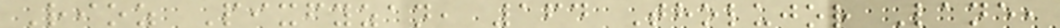Rioz Pixfyzan, 164 Tholujor Lane,
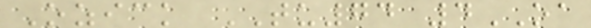Ozick TU74 4OA
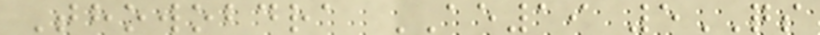Thowobdra AE19 5QS
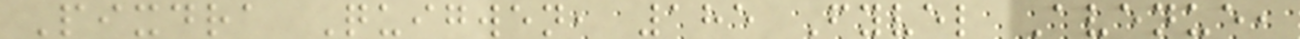Pixdra Quigwen, 185 Fyvel Avenue,
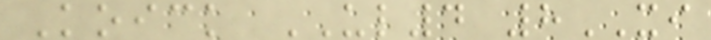Koick UL4 8XI
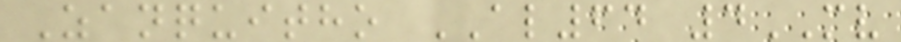Zanquitho AL64 4MV
